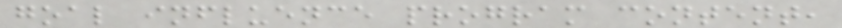goal influence program content,
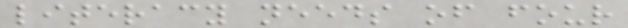literacy needs of four
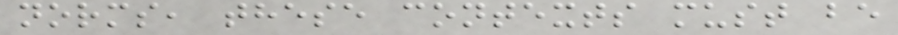norms, these contexts must be
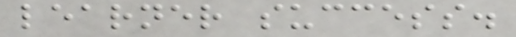learner success.
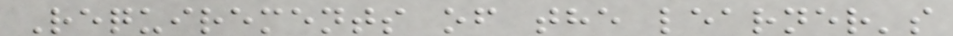Requirements of the learner's
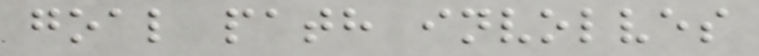goal path involves
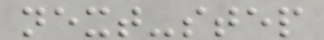next-step
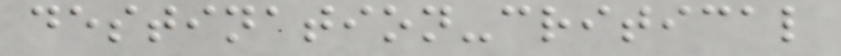destination-critical
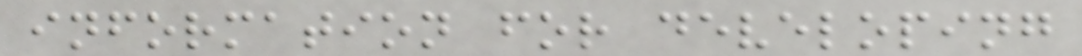information for developing
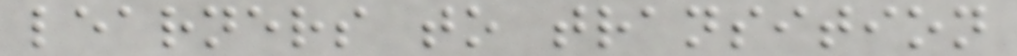learners to transition
